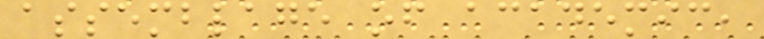assemblage of academic,
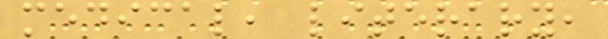medical, literary,
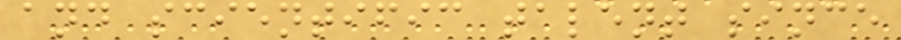and scientific talent since
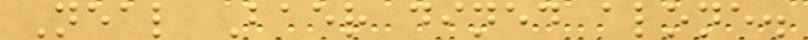Neal Baer dined alone.
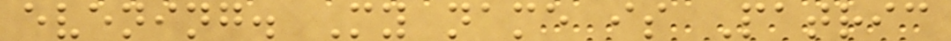evening. My name is Patric
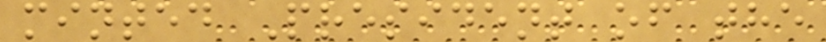minted President of the
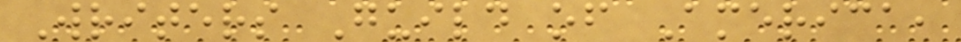Writers Guild of America,
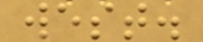west.
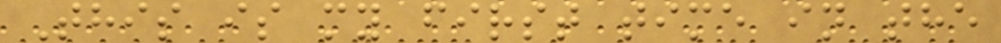This is my first time in the
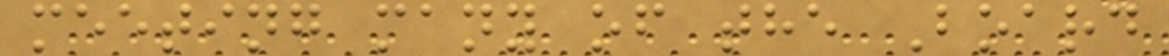meeting many of the Board
